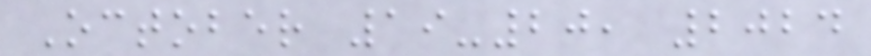October 19-20, 2024
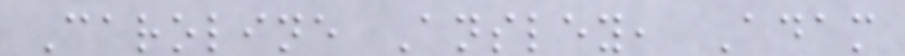Caroline Ansley, Adam
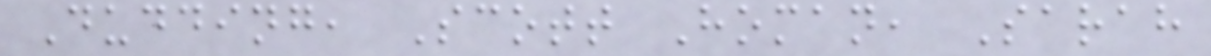Dudding, Scott Homan, Sarah
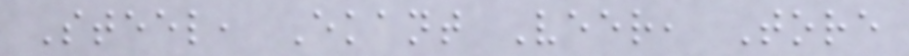Steel, Ekant Veer, Tore
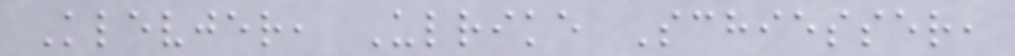Klevjer, Ulrike Schiesser,
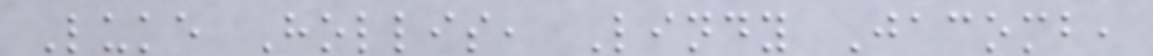Luke Hollis, Lindy Jacomb,
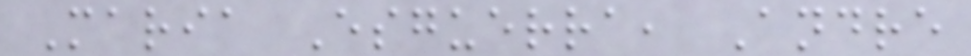Maria Esguerra, Andre
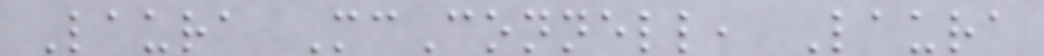Laura McConnell, Laura
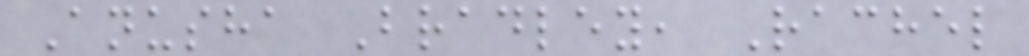Anusha Bradley, Rachel
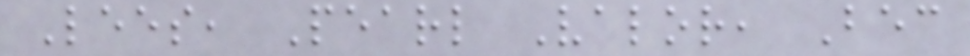Lees, Pearl Valor, Bec
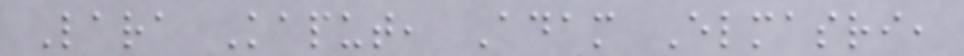Lara Kaput, Adam Elmasri,
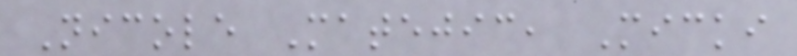Nicole Matejic, Micki
